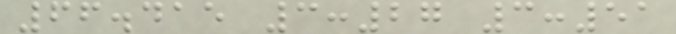66.415 3:27 3:51
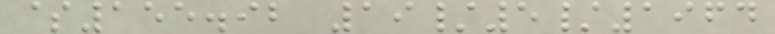$155.92 19/5/1964
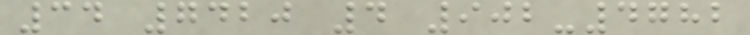34 7420 4 902-4782
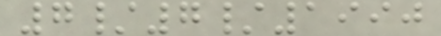7/7/1990
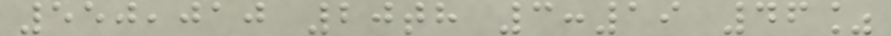550,010 20th 3:19 46%
